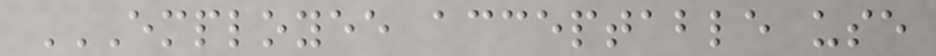EMPLOYEE ACCEPTABLE USE
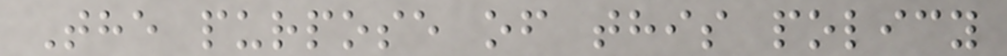The purpose of this policy
